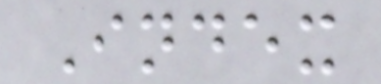Index
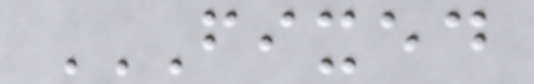FIXED
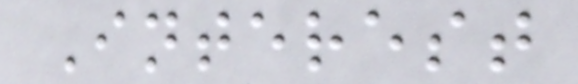Interest
